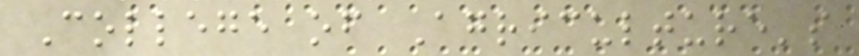College of Agriculture's
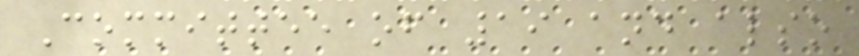Committee of 19 and also
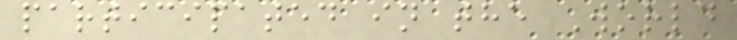participated in the World
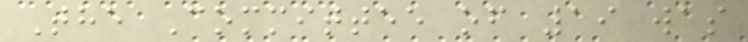The Committee of 19 was
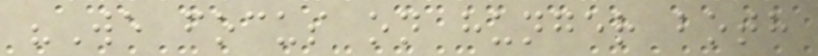"We focus on hunger both
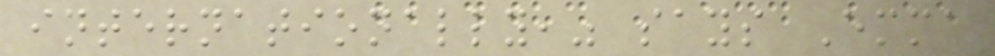internationally," says Emma
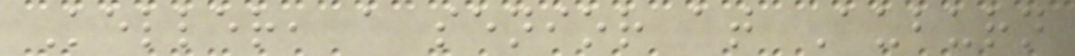Keller, a senior at Auburn
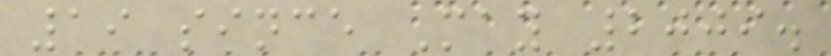19 since May 2009.
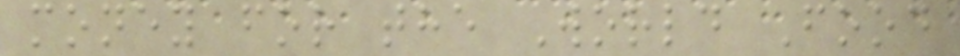money for the World Food
